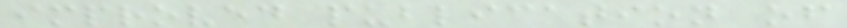improved publication of
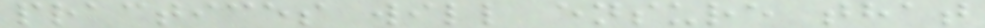practices will ensure that
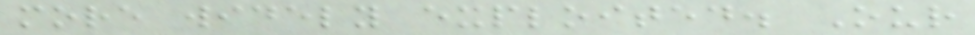more widely exploited. Our
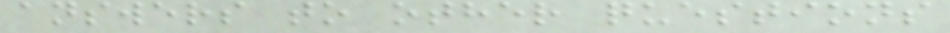answers to other questions
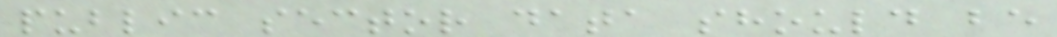public sector data should be
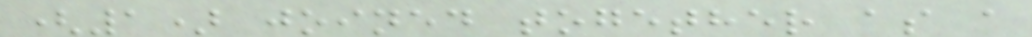(1) joined together as a
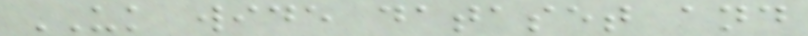UK wide dataset and
